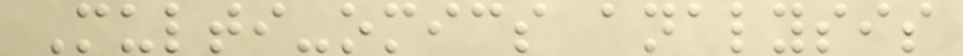Multi-omics analysis
